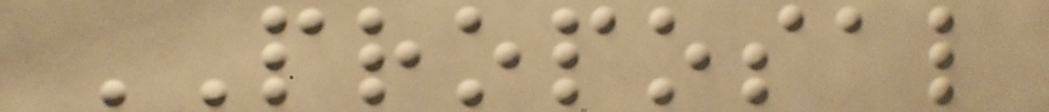PROPOSAL
